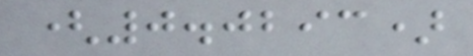(0.0293)
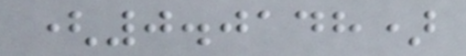(0.0148)
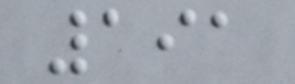191
